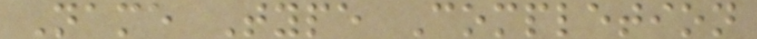Name Type Completion
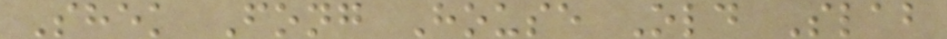Shek Fong House Old Slab
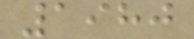1980
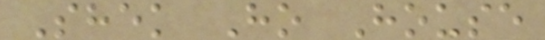Shek Ho House
